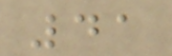41
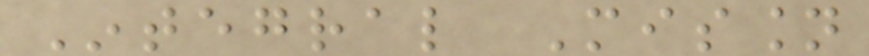Integral Mission
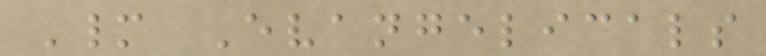Many Evangelicals
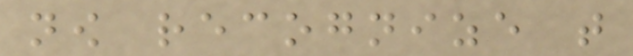now recognize that
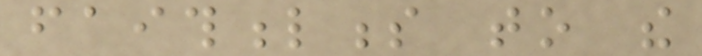faithfulness to the
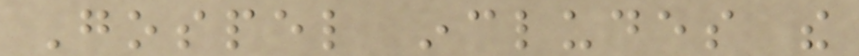Gospel includes the
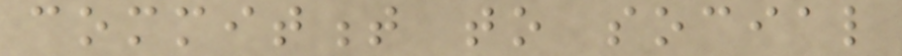commitment to social
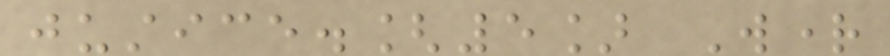justice.[5] Wright
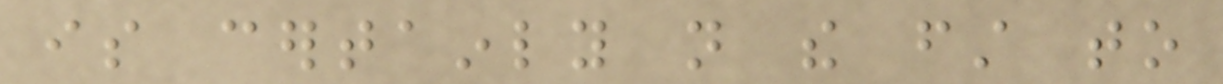is certainly not the first to
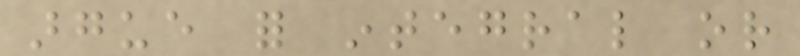argue for integral or
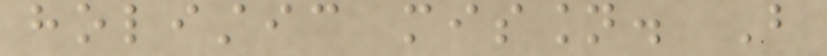holistic mission. But
